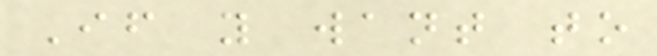If you want to
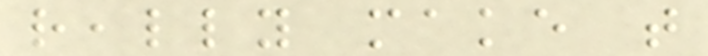really make that
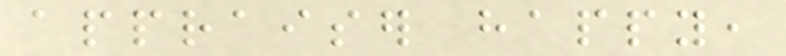appraiser happy,
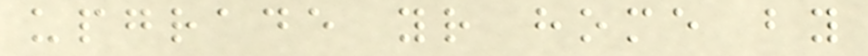upgrade your home by
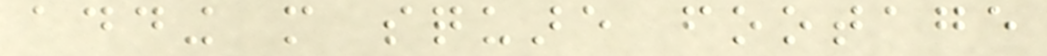adding more square footage
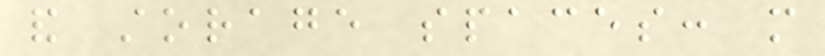and storage spaces: more
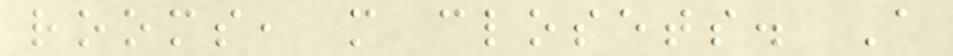rooms, more closets. A
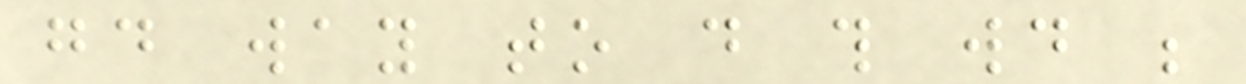good way to do this would be
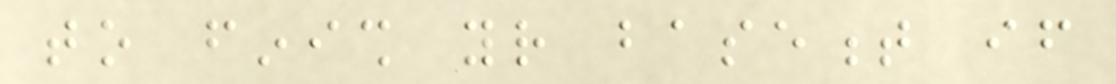to finish your basement if
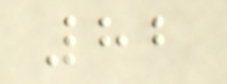82
